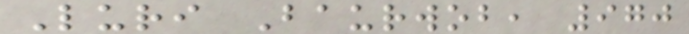Luri Baurwob, 970
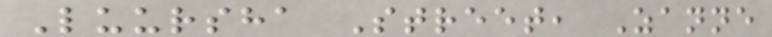Luursha Street, Zanne
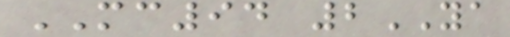MC94 2YA
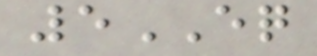5EQ
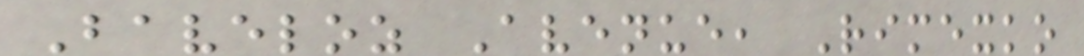Baveloz Avenue, Rimexko
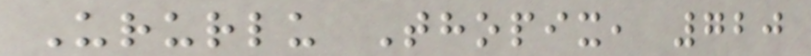Ururlu Thopix, 720
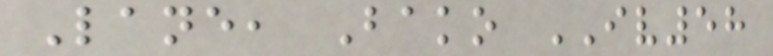Lane, Bako IV58
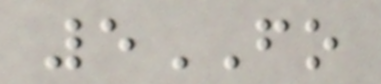5FO
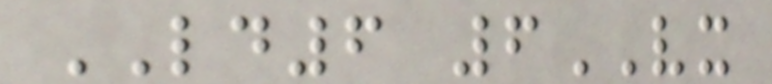LD6 6VX
